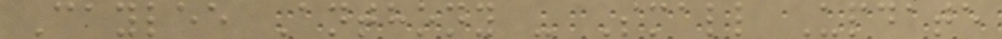Caylee Anthony - Small Update
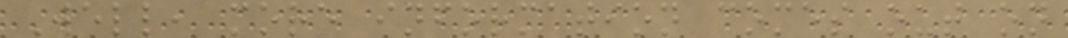Well, more information comes out on
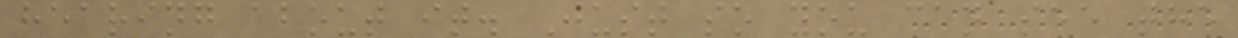hearing about it. Just so you can see the
